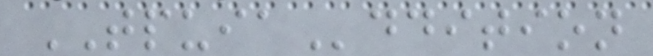TPUIAddition
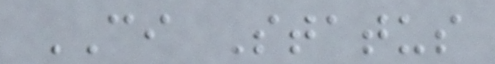CI Status
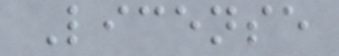License
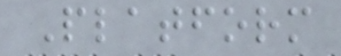Platform
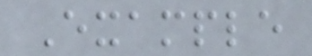Example
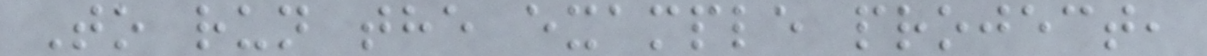To run the example project,
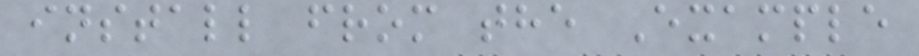install from the Example
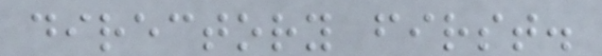directory first.
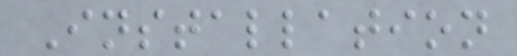Installation
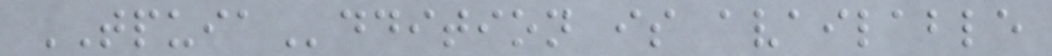TPUIAddition is available
